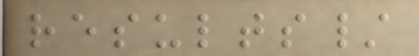results/
